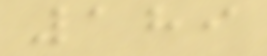189
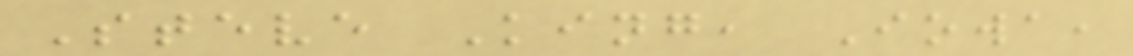Steve King, Iowa,
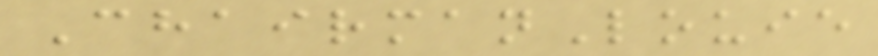ChairmanLouie
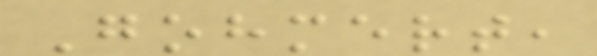Gohmert,
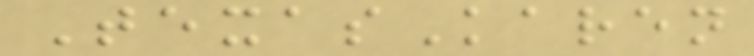TexasKaren
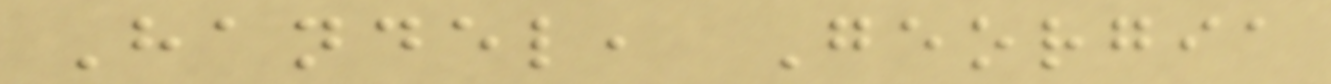Handel, Georgia
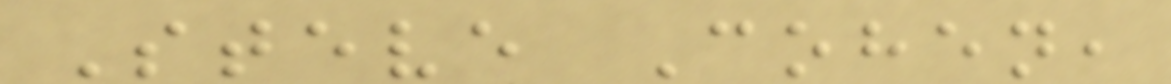Steve Cohen,
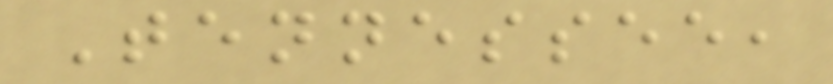Tennessee,
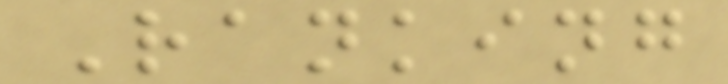Ranking
